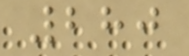280
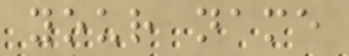your name
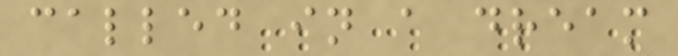called in a dream
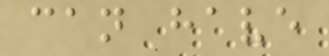can have
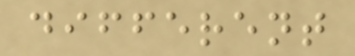different
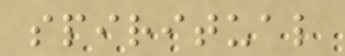spiritual
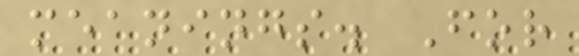meanings. For
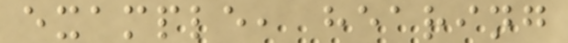example, hearing
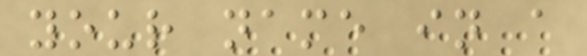your name in a
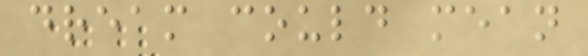dream could mean
